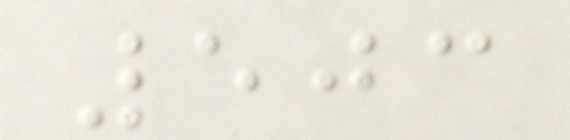503
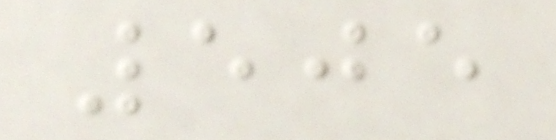505
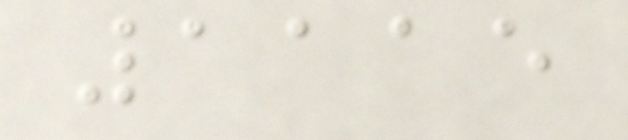1115
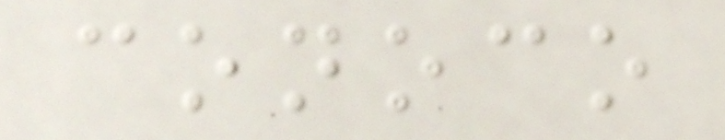conoco
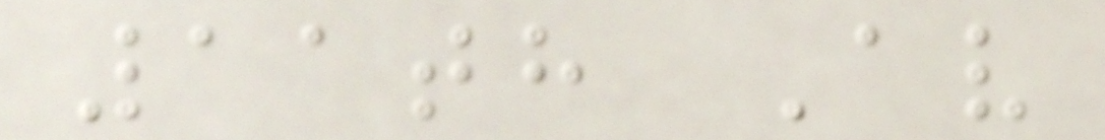11th Av
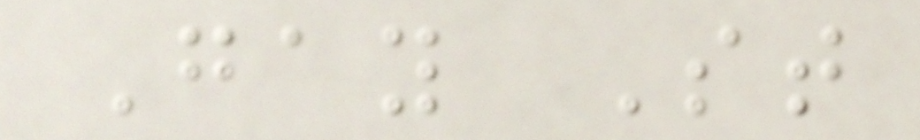Gay St
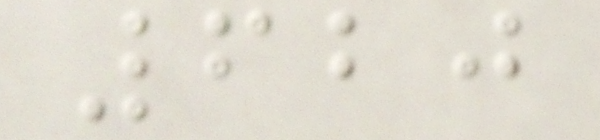620
